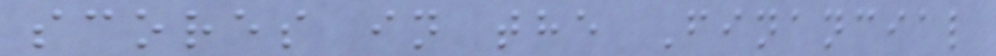scores in the Financial
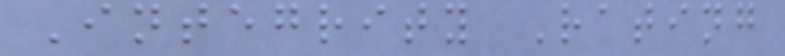Integrity Rating
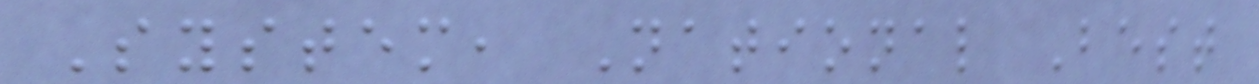System, National Best
